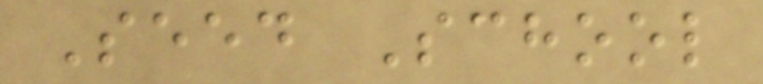Seed School
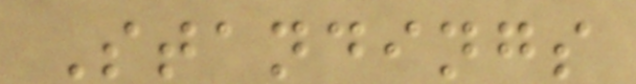Standings
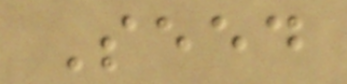Seed
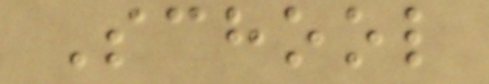School
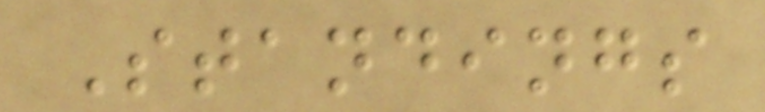Standings
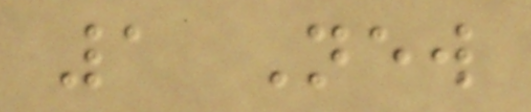1 New
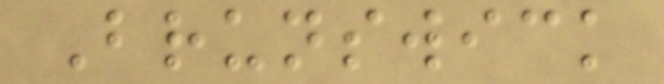Brunswick
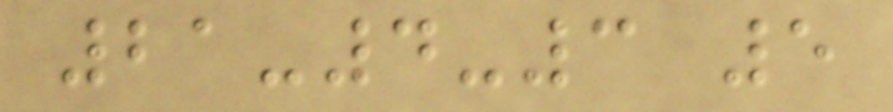21-4-3 5
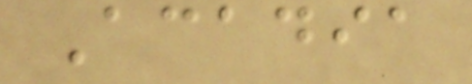Acadia
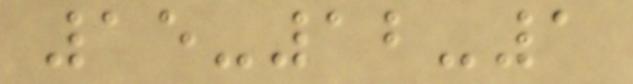15-12-1
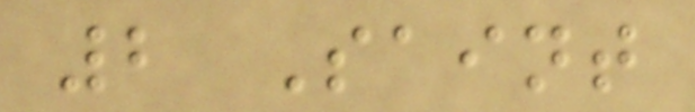2 Saint
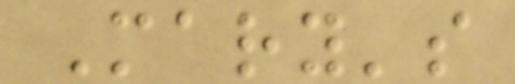Mary's
